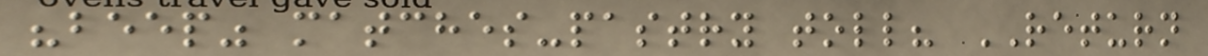"beep" matches-pastry toll? RETURN
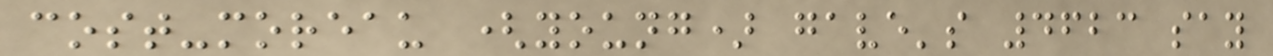cost-moreau (young) gave's 4623 say
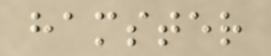hamster
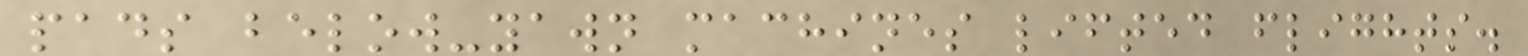pads below-yawn machines lifted flights.
